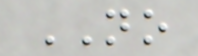NO
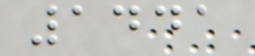1441
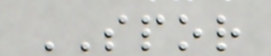SPOR
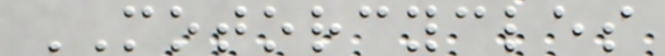MOTORCYCLES
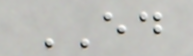ED
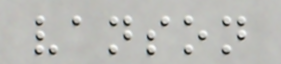vanson
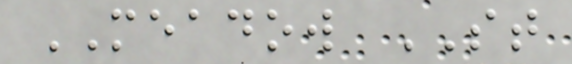MEADOW ST
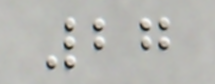27
